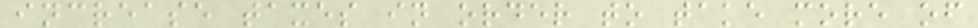increase taxes in order to take more of
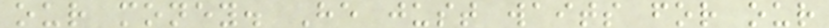our money. He just waits for our
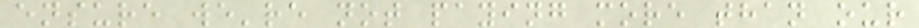ensure we're not paying more than our
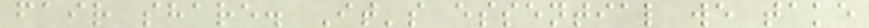fair share. It's essential we take
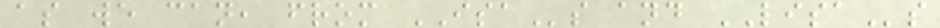as we can, from ISAs and LISAs
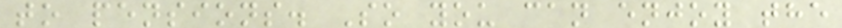to pensions. So you can enjoy the
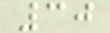30
